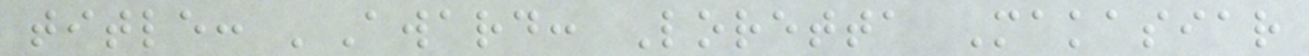title: 'Award: Loretta Makasiar
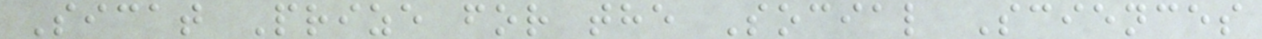Sicat Prize for the Social Sciences
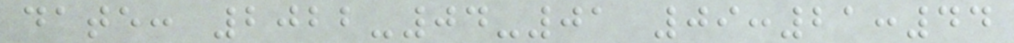date: 2022-04-01 09:21:44
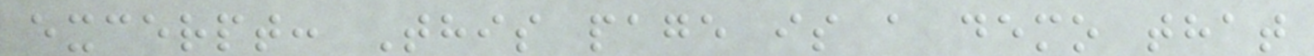excerpt: This page is a demo that
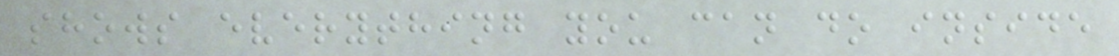shows everything you can do inside
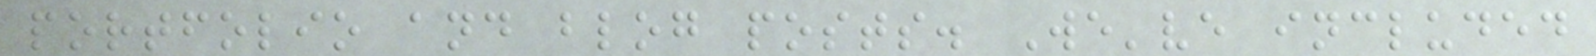portfolio and blog posts. We've included
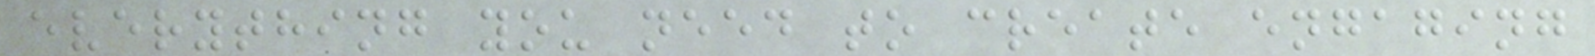everything you need to create engaging
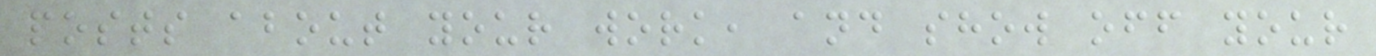posts about your work, and show off your
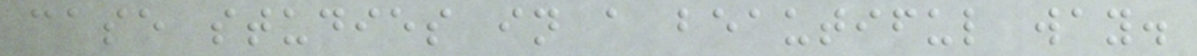case studies in a beautiful way.
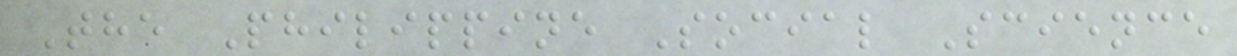The Philippine Social Science
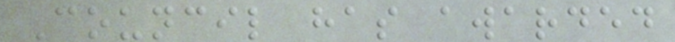Council has awarded
